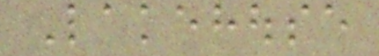Lakehouse
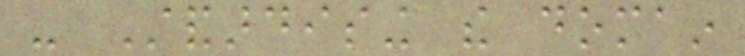- Standardising the domain
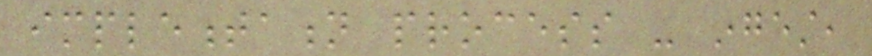implementation process - ingest,
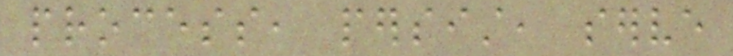process, persist, serve
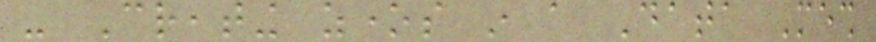- Creating zones in a Data Mesh
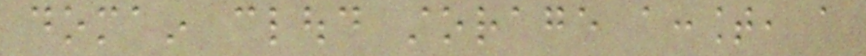domain cloud storage account, a
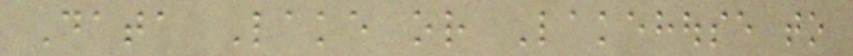Data Lake or Lakehouse to
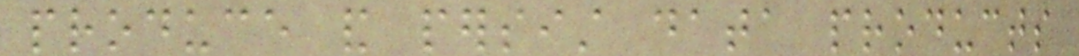produce and persist data products
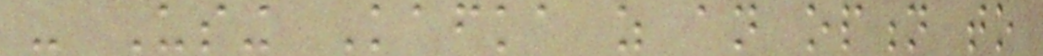- Using Kafka as an option to
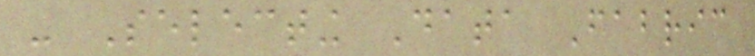- Selecting Data Fabric
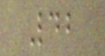42
